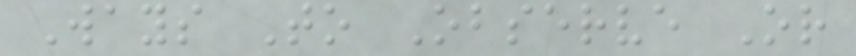Ways To Observe Or
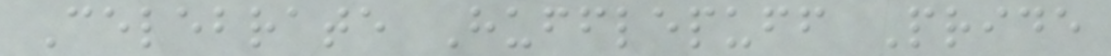Celebrate Hufflepuff Pride
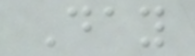Day
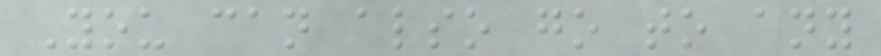You can also go to any
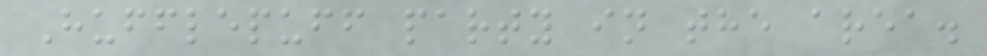Hufflepuff party in the area.
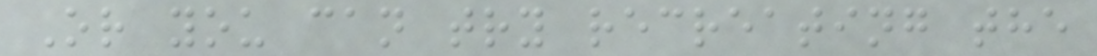Or you can try recreating the
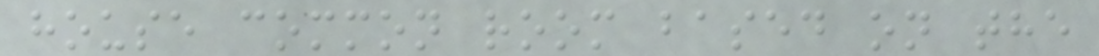house common room based on the
